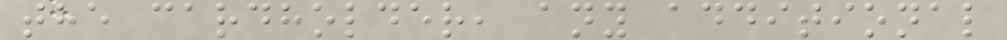the cardholder, any additional
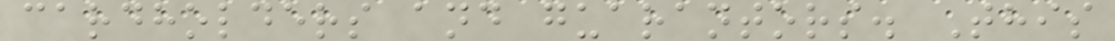cardholders and guarantors. This
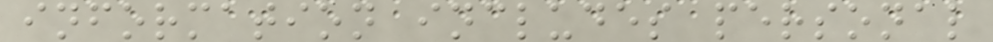information includes personal
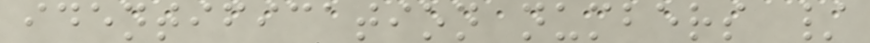identification numbers /
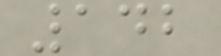142
